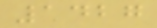1427
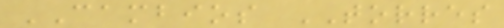CAMBIOS TORRES
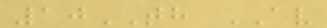10TH AV
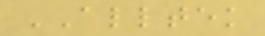ALLTEK
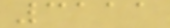3111
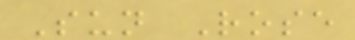Sun Rose
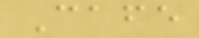Cafe
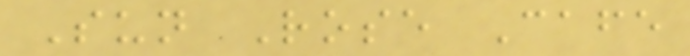Sun Rose Cafe
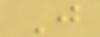J
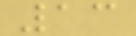13
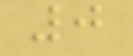0
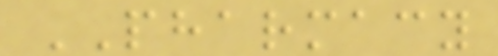PHARMACY
